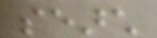search
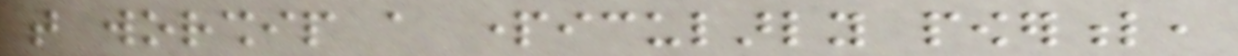that worship a particularly powerful,
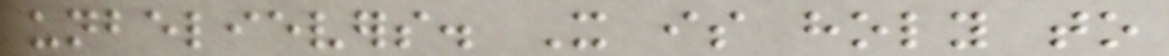unbelievers. It is holy to
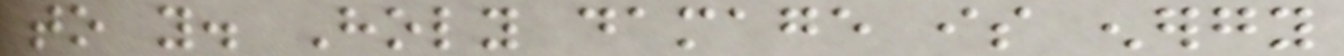to you. Holy damage is energy
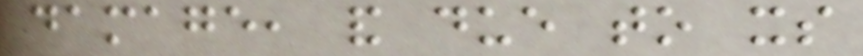damage, and due to its
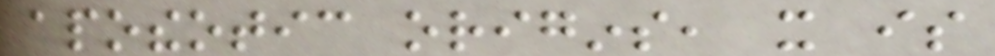apotheotic origins, it is
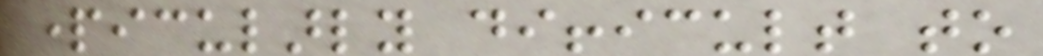particularly difficult to
